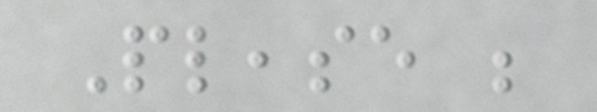Please be
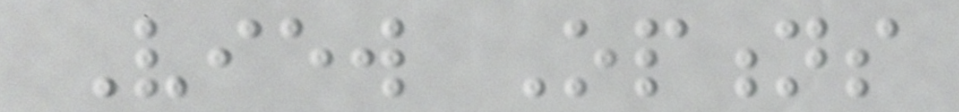View Options
